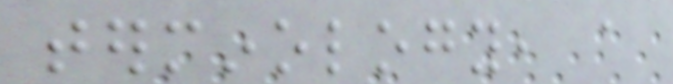terminology, a
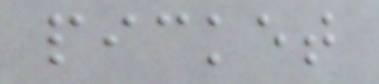picket
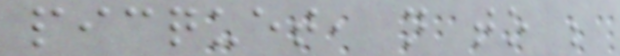picquet, not to be
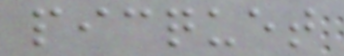picquet
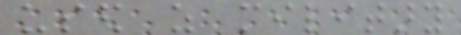used as military
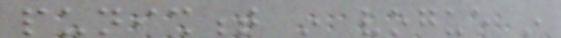punishment in vogue in
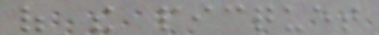of the picquet
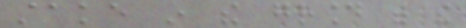stake in the ground with the
